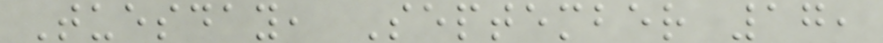Tuesday, September 17,
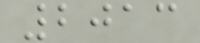2013
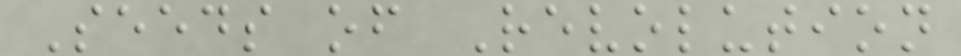Seeds of Revolution
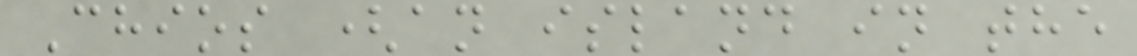Chios (an island in the
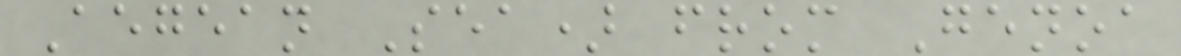Aegean Sea) from Genoa
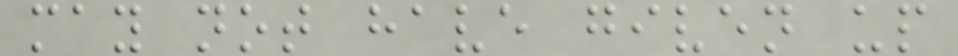may not have given up
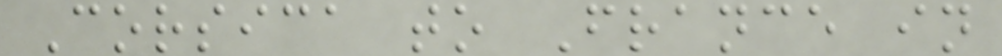Corsica to France in
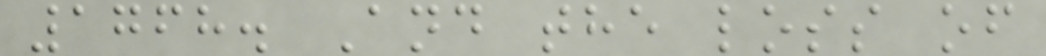1768. And the loss of
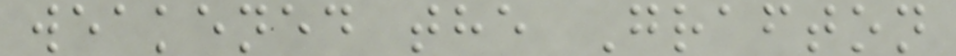weakened the Grafton
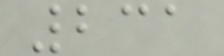231
